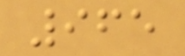965
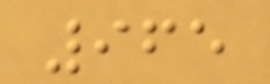965
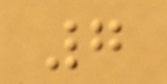7
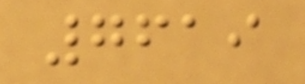7619
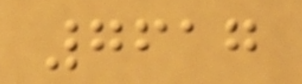7617
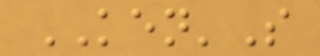KEN'S
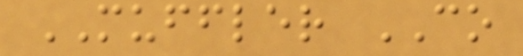MUFFLER CO
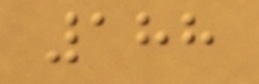188
